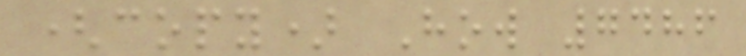(copy) How 7486
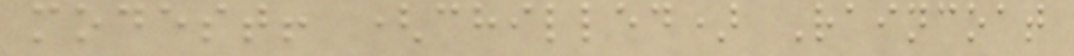modest! (chilled) Raincoat
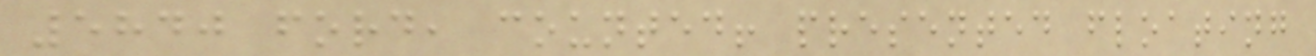5840 ford, counted! presented floating
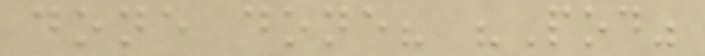done done? "Pod"
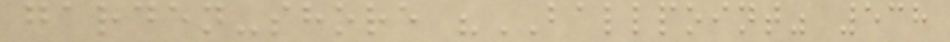garden-shore "BALLPOINT" 538
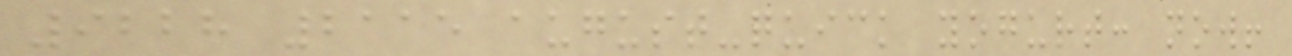9228 2115 august-quick yogurt: now!
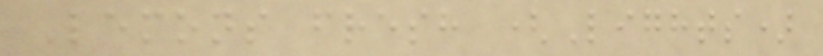Lemons fresh (Lights)
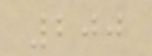200
